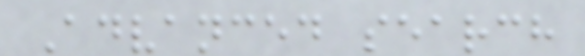Advanced search
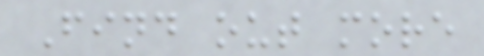Find out more
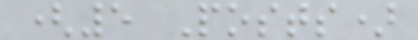(5 Posts)
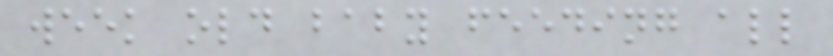week old baby feeding all
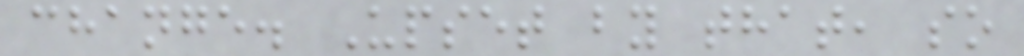change. Upset by that, so
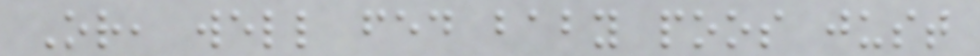Or, well fed baby poos just
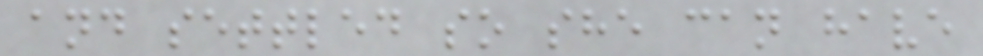and settled so she can have
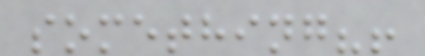something?!
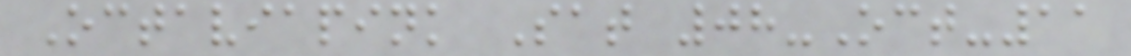Octaviapink Sat 08-Oct-11
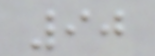90
